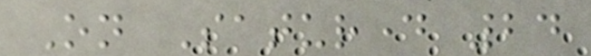On Saturday 24
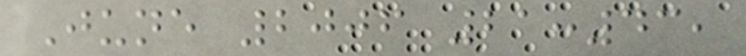June 2006 21:43,
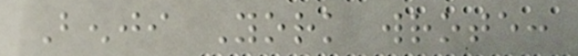Benji York wrote:
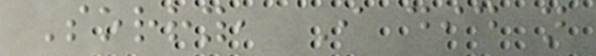Sorry, I did not
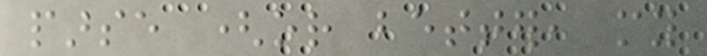parse (or better, my
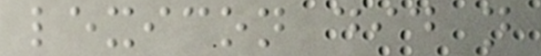lexicon did not
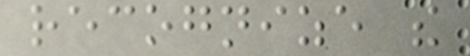recognize the
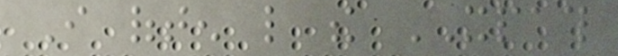I often like the XPATH
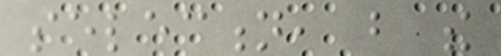selection, but the
